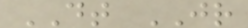DT JR
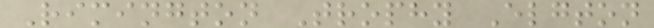Rimington Trophy Elgton
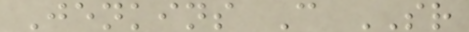Jenkins C SR
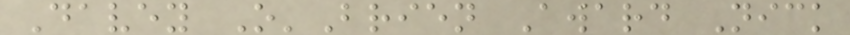Davey O'Brien Award Nick
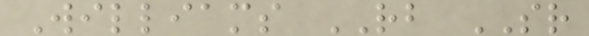Williams RB SR
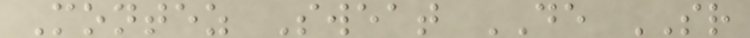Montez Sweat DE SR
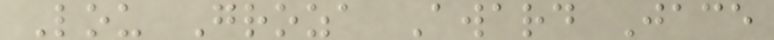Lou Groza Award Jace
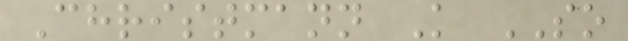Christmann K SO
